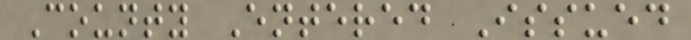County Entered Issued
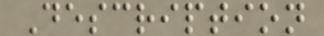Description
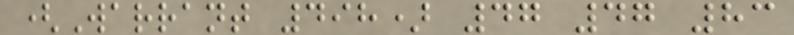(Warrant 498) 47 47 83
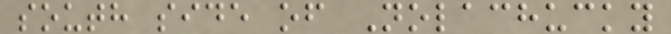south side of Nolachucky
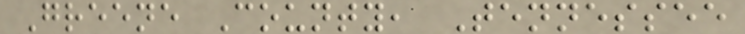Greene County, Tennessee
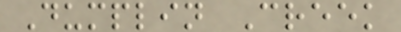Dumplin Creek
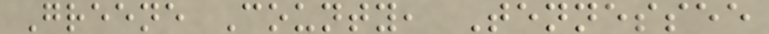Greene County, Tennessee
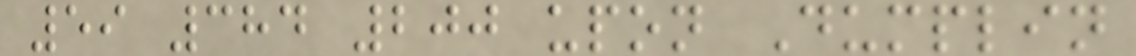59 384 200 upon Dumplin
